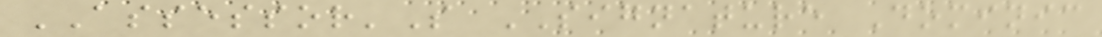ASSESSOR'S SIGNATURE Dominic
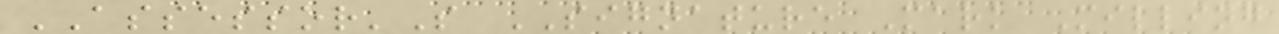ASSESSOR'S SIGNATURE Mark Milling
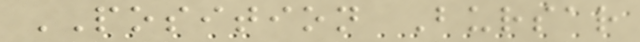POSITION Bursar
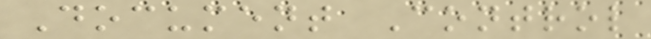Document Control
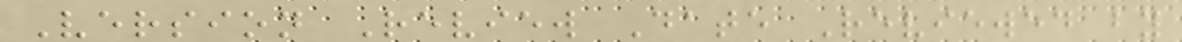Version Review Date Reviewed by
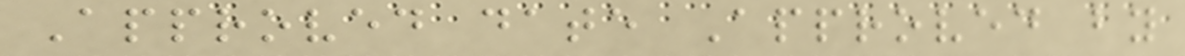Approved date Approved by
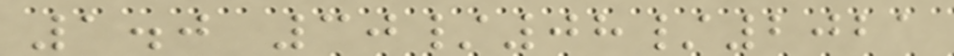1.0 30/08/2021
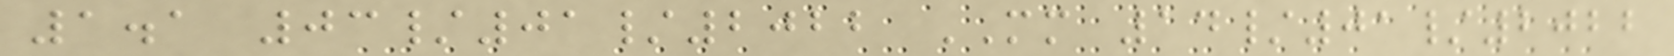1.1 03/01/2022 MM 14/01/2022
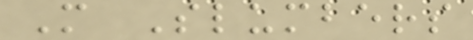M Slumbers
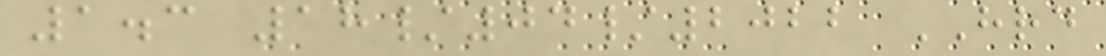1.3 18/04/2022 HRD
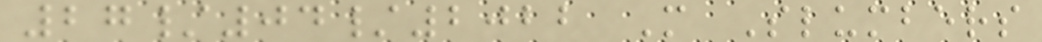27/04/2022 M Slumbers
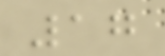17
